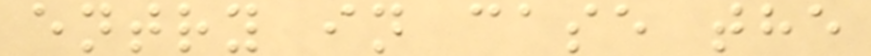entry in case the
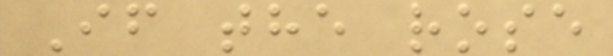If the rose
